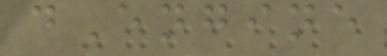dEngine
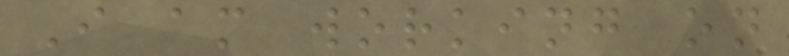I am working on
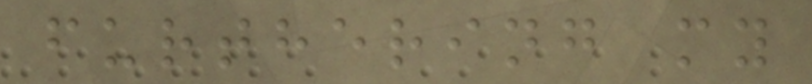furthering my
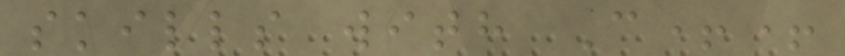skills with C++
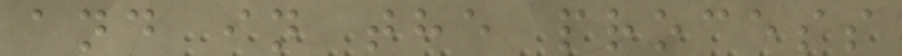and in the process
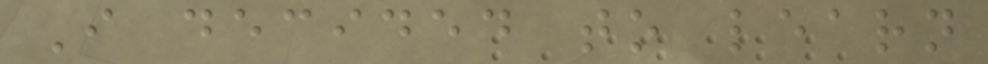I decided to learn
